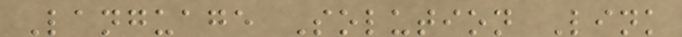Language Solution Link
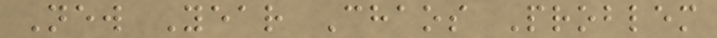New Year Chaos Problem
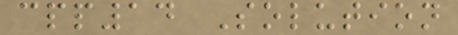cpp14 Solution
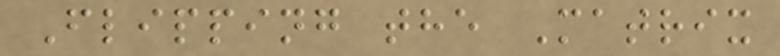Flipping the Matrix
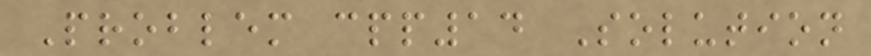Problem cpp14 Solution
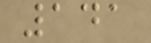141
